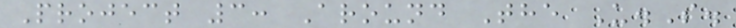Project 3: Around The U.S.
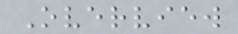Overview
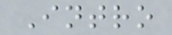Intro
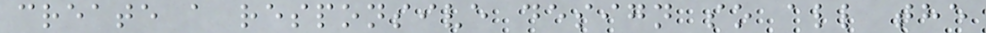create a responsive design so all the
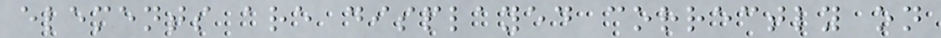elements are displayed correctly on
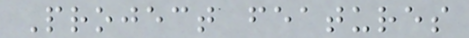Project features
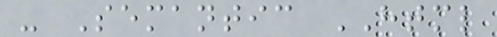- Semantic HTML
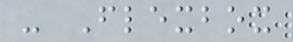- Flexbox
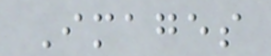Images
